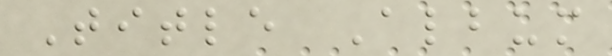Title Album
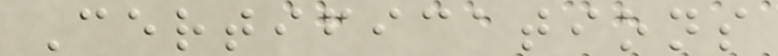Certifications
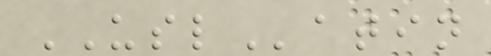USLatin
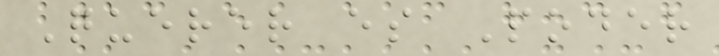Querer es Poder
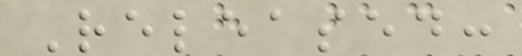Released:
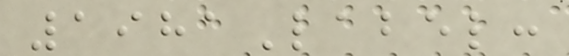1981Label:
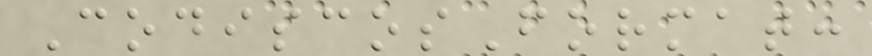CodiscosFormat:
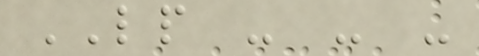LP - - -
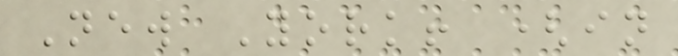New York! (in
